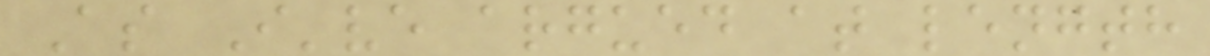As I've argued at length
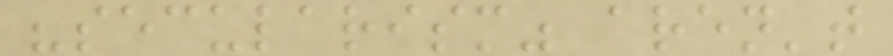"secularism" aren't
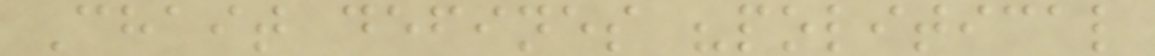Chait defines "political
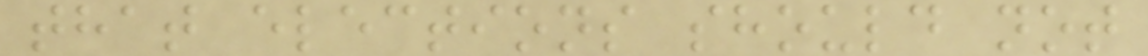that elections should not
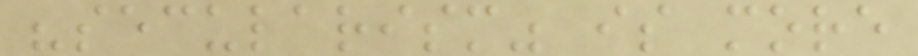"secularism" is more
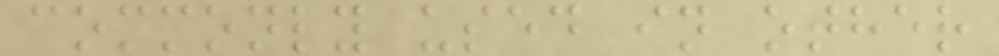commonly used in other
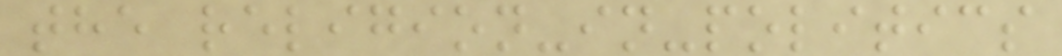the religion-in-politics
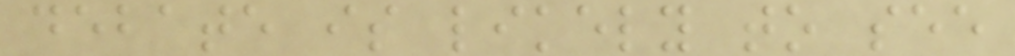debate is likely to see
